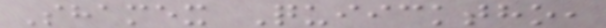Shamex Quiicktho,
